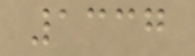1337
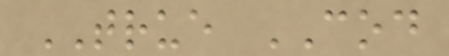TRUE COD
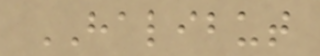HALIBUT
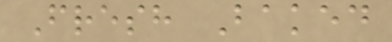Fresh Baked
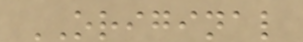ORIGINAL
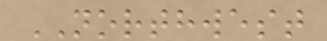NORTHWEST
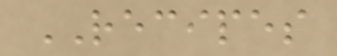RECIPES
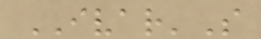IVAR'S
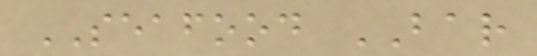SEAFOOD BAR
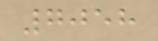7058
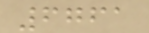6761
